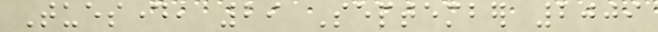Tuesday, 29 September 2009
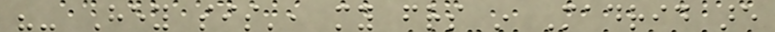"- Hey sis', my friends in Madrid are
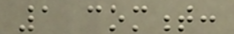1 comment:
